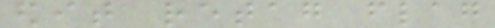edit retag flag
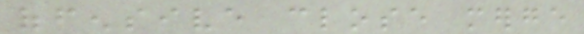offensive close merge
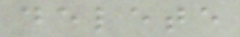delete
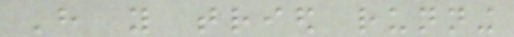Have you tried running
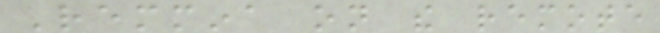Remmina on the remote
